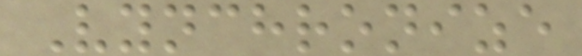Vynchronize
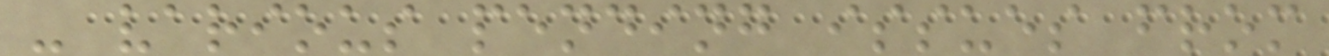- various pending issues from
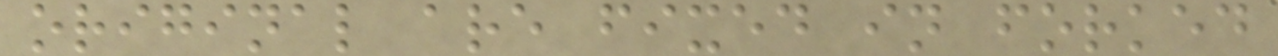original are fixed in forked
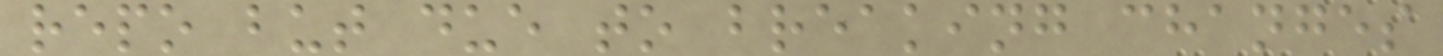repo but due to breaking changes
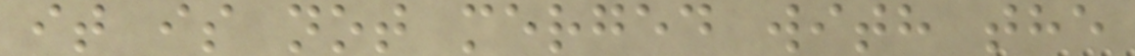it is not merged with the
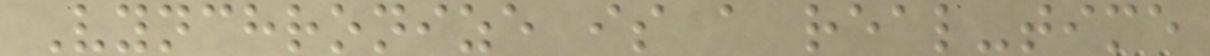Vynchronize is a real-time
